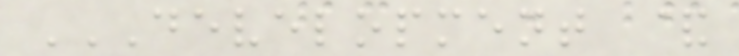DEVELOPMENT &
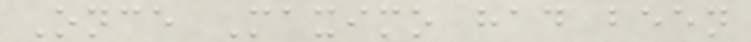Once Maximo had been
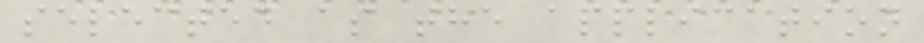selected as the application
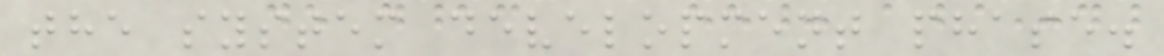the system development phase.
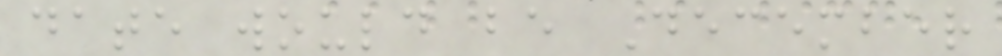date would be December
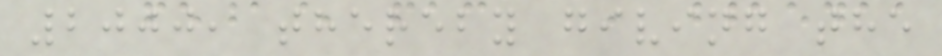2000, thereby giving the
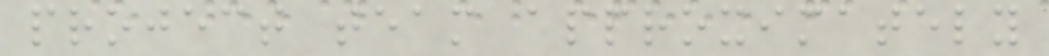project team approximately
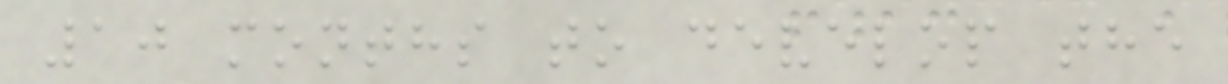10 months to develop the
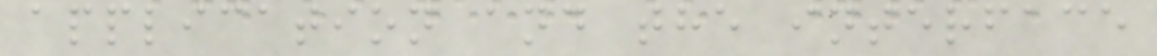application and the interface
